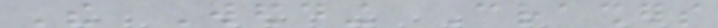The Wedding Crashers
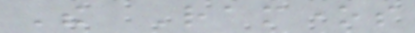The Ramones
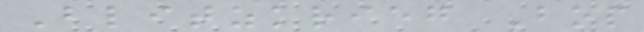Blitzkrieg Bop
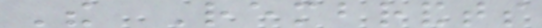The Rembrandts
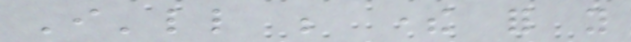I'll be there for you
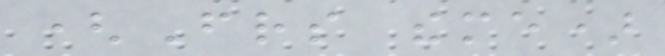(Friends theme)
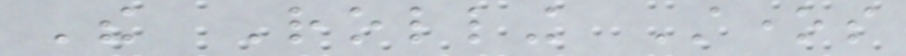The Rolling Stones
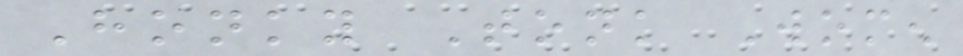Honky Tonk Women
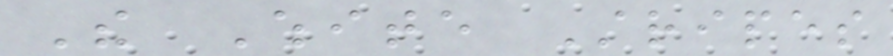The White Stripes
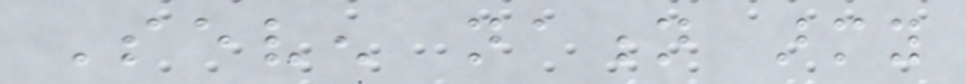Seven nation army
